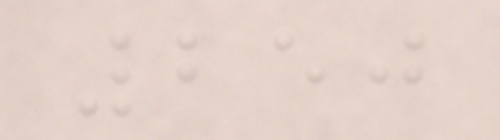250
